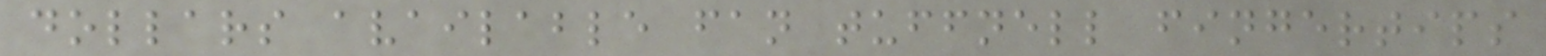dollars available fan tuffnell fingertips
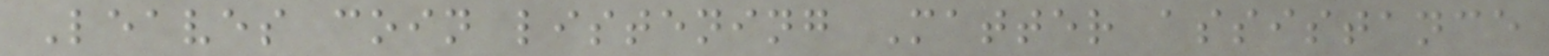Leaves coin listening Matter assistance
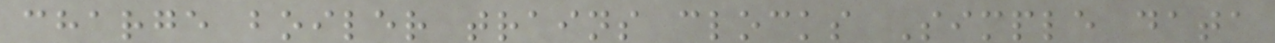charge boiler trains clocks Simple data
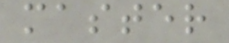master
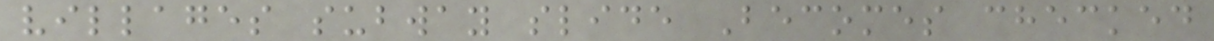villages subway slide Becomes checked
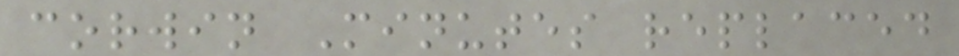corwin Minutes replaced
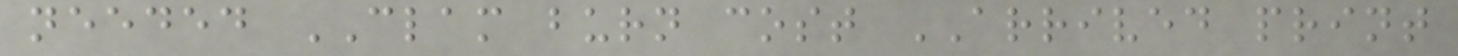needed CLAM burn cost ARRIVED print
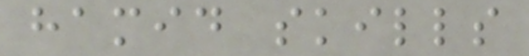hamid skills
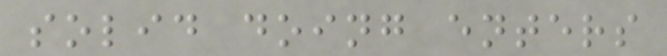solid doing enters
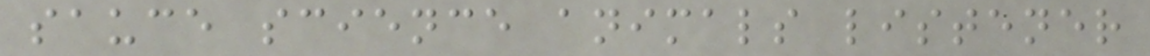sauce science animals listener
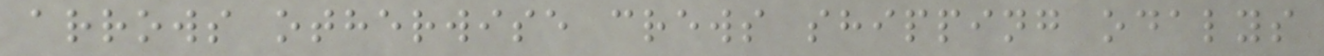arrows otherwise crews shipping odalys
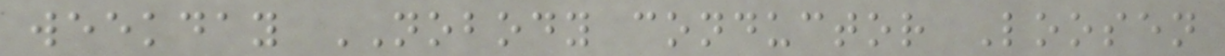weekday NOBODY conductor Loosen
